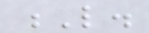L.
